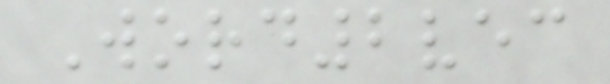Word2vec
